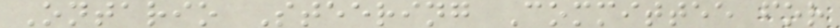Ontario Steering Committee for
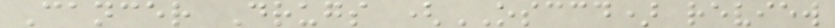Cancer Drugs (OSCCD) review
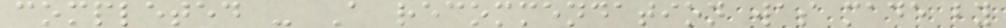completed - A recommendation was made by
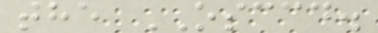the OSCCD.
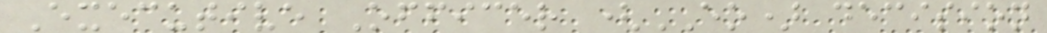Executive Officer (EO) decision
